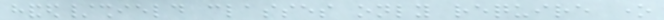handed/shield classes only require one
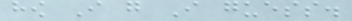how I go I guess.
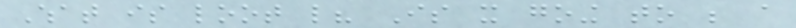What is loot like? Is it going to be a
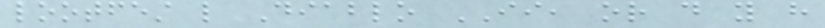lootfest like Diablo II, or do you have
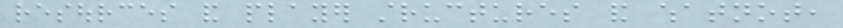resources and player structures and whatnot,
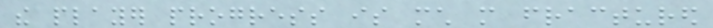the player progress is much more fractured
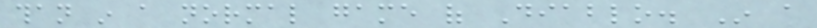than in a normal game of Diablo. In a
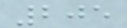205
